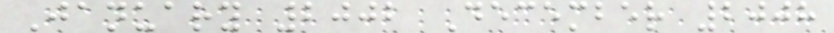January 2002 December 2008
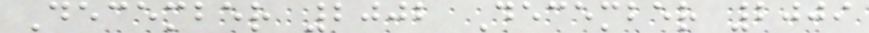December 2002 December 2009
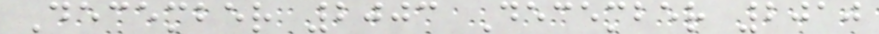December 2003 December 2010
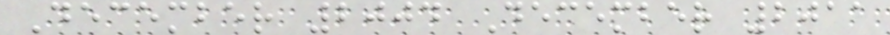December 2004 December 2011
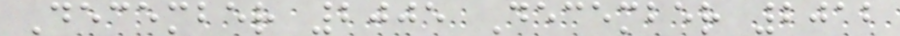December 2005 December 2012
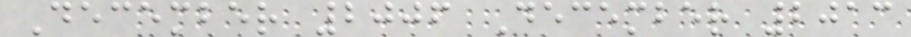December 2006 December 2013
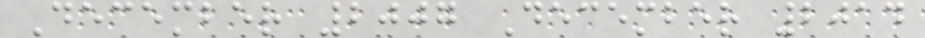December 2007 December 2014
